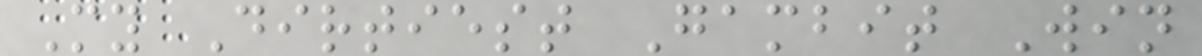My Dirtiest Gambit Win
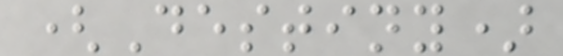(Destiny)
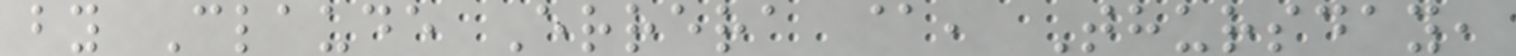by Claude Errera @, Thursday,
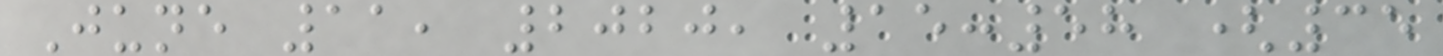June 11, 2020, 15:58 (35
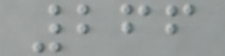266
